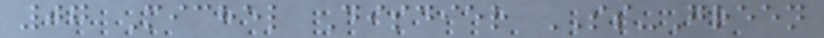07 Michel Disdier SS-Green
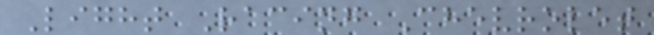Light Racing Chevrolet
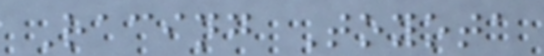Racing Toyota
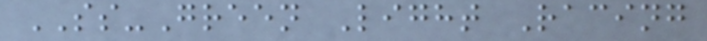SS-Green Light Racing
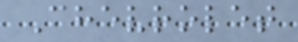Chevrolet
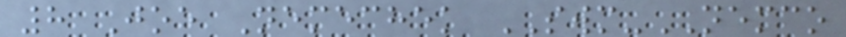8 Joe Nemechek SWM-NEMCO
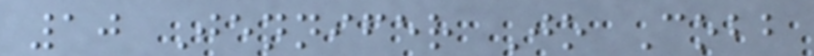10 Jennifer Jo Cobb
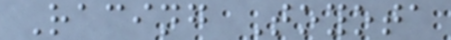Racing Toyota
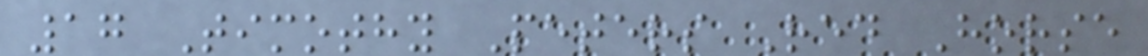17 Timothy Peters Red Horse
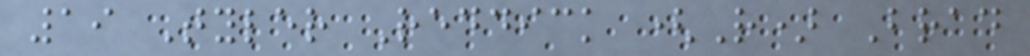19 Tyler Reddick (R) Brad
